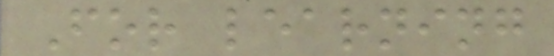For learning
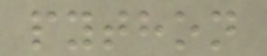python
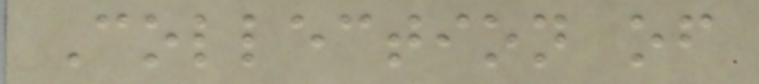Collection of
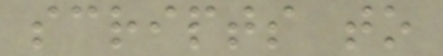scripts to
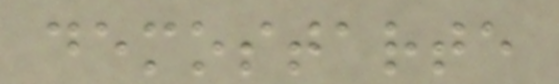demostarte
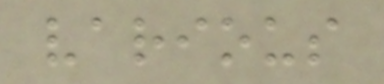various
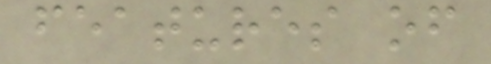features of
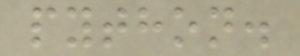python.
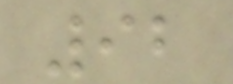92
